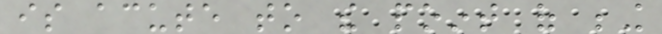is acute to the point of being
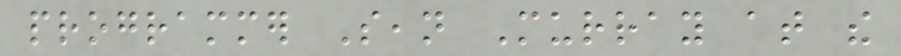programmer Sean Murray at the
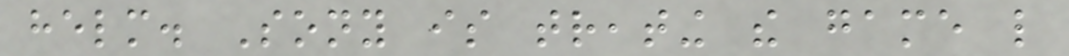helm. Sony is treating the game like
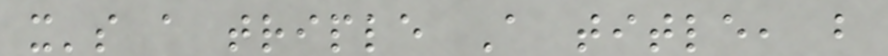it's a triple A title, but
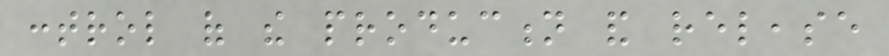control of the production and release
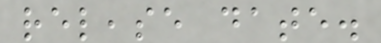release date.
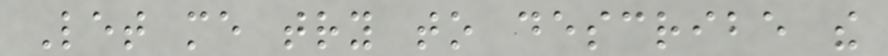Let me try to describe the
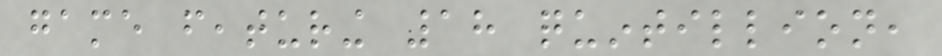game featuring 18 quintillion,
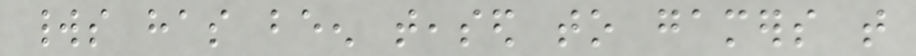worlds has been teased to gamers that
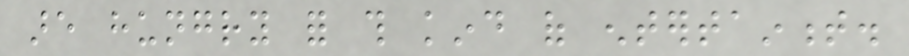are hungry for this kind of entertainment.
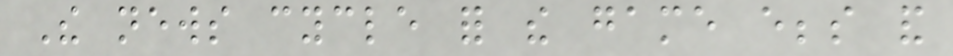The news cycle for the game ebbs and
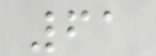61
